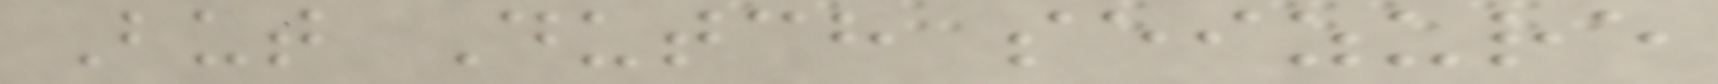But Dutch seizure
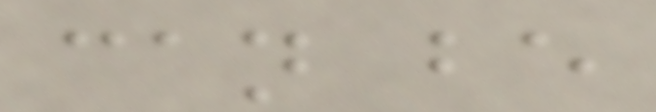can be
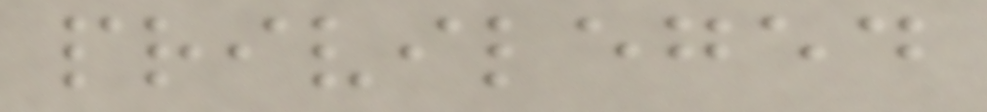privileged
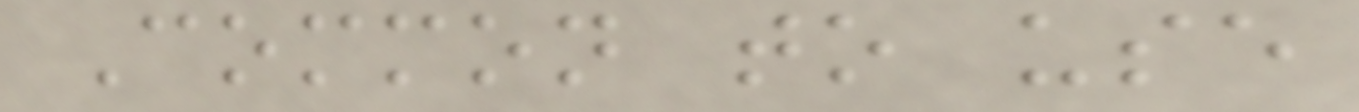Common to use
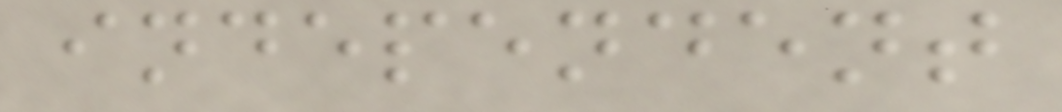independent
